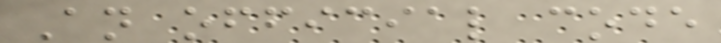An official code
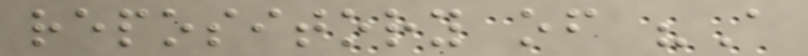repository of "A
